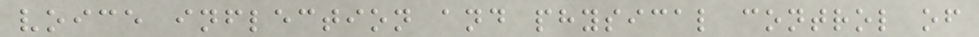voice inflection and physical control of
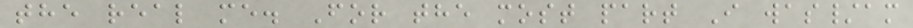the real me. For the most part I was/am
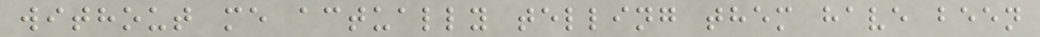without me actually telling them have been
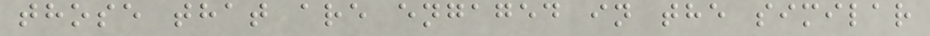those that are engaged in the similar
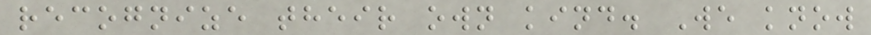recognize their own kind. We know
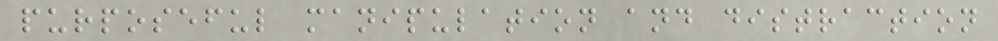purposeful manipulation and distraction
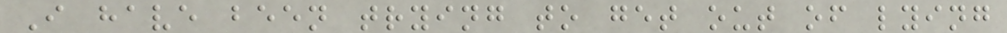I have been trying to get out of lying
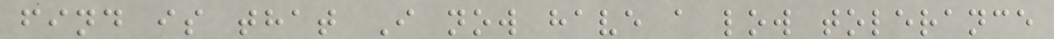find is that I now have a low tolerance
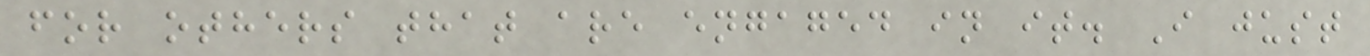for others that are engaged in it. I just
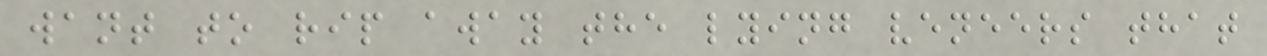want to rip away the lying veneers that
